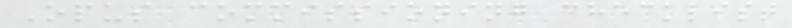Opus commissioning checklist
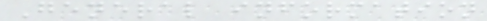General information
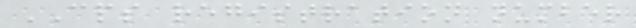CPS registration number
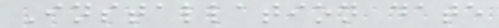Installation date
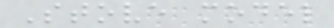Stove model
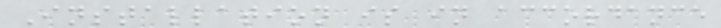Installation is in accordance
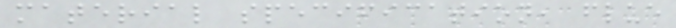material specification, flue
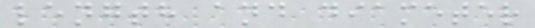length and diameter
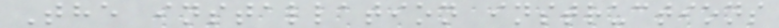The installation instructions
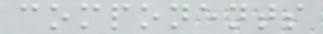components
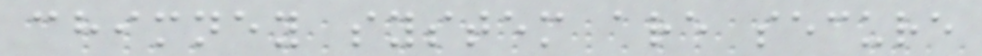chimney system are secure
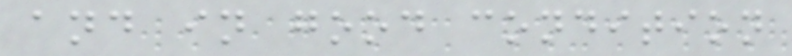and in good condition
